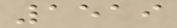1519
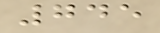745
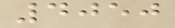4050
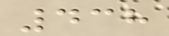438
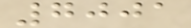7001
